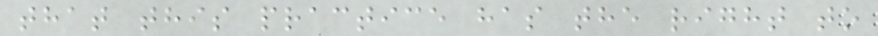that this practice has the right to
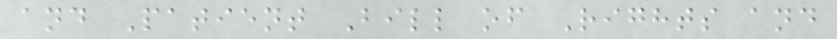and Patient Bill of Rights and
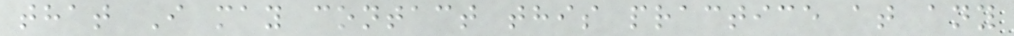that I may contact this practice at any
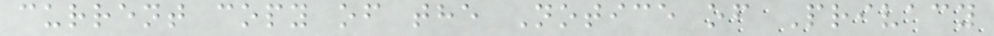current copy of the Notice of Privacy
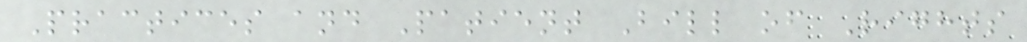Practices and Patient Bill of Rights
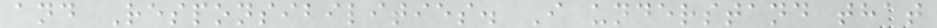and Responsibilities. I understand that
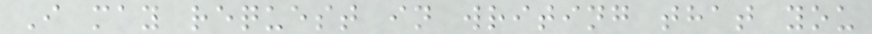I may request in writing that you
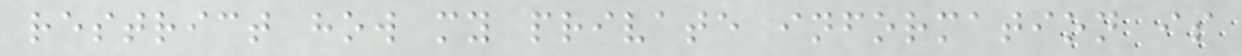restrict how my private information is
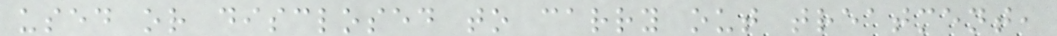used or disclosed to carry out treatment,
